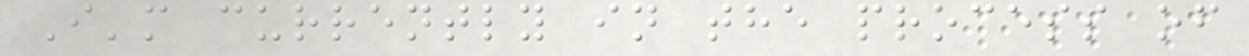I'm currently in the process of
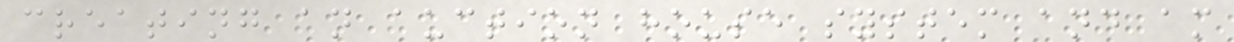creating an auction house system and am
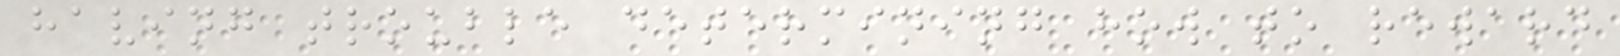having trouble determining how to reward
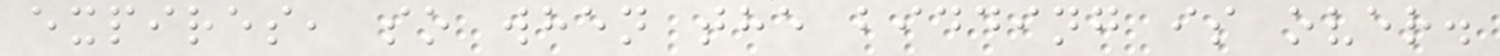expires, so when the bidding is over.
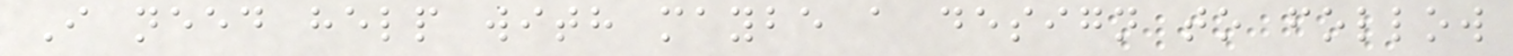I need help with maybe a design to follow
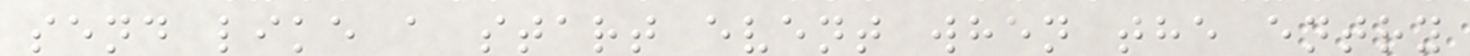send like a start event when the entry
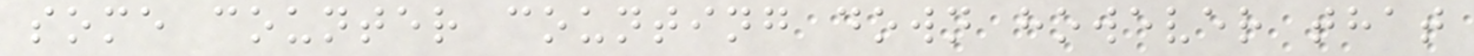some counter counting down however that
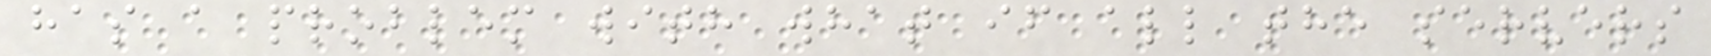has a problem with what if all the servers
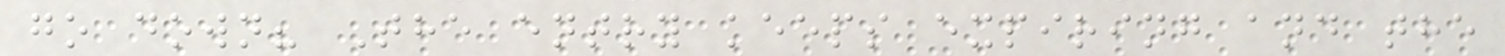go down? The entry keeps expiring and the
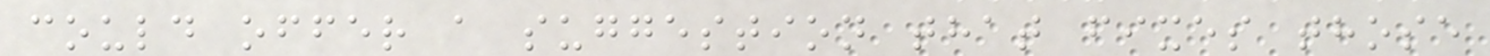could offer a suggestion that fixes those
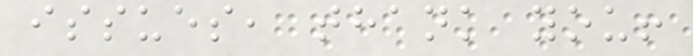issues, thank you!
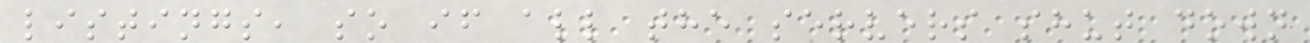listings, so if all the servers shut down
